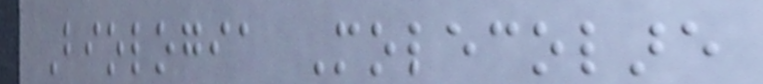Biologia Molecolare
